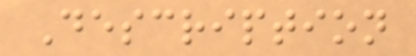Description
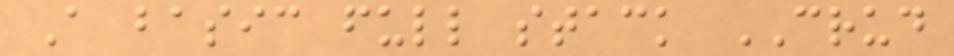A basic full stack CRUD
